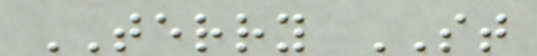TERRY ST
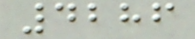4286
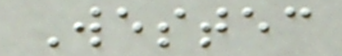Westec
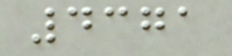4371
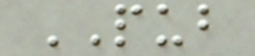PUB
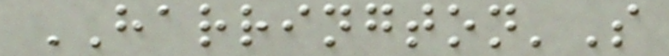HARRINGTON'S
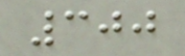300
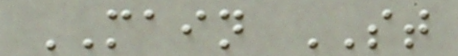MAIN ST
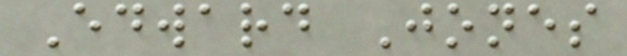Edward Jones
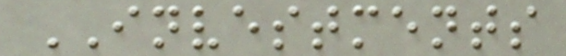INVESTMENTS
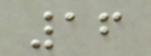16
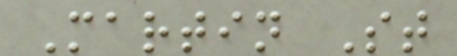Martin St
